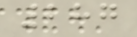287
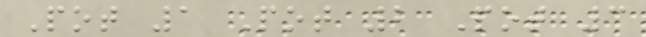Pot 1 Pot 2 Pot 3
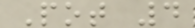Pot 4
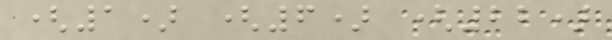(1) (6) (22)
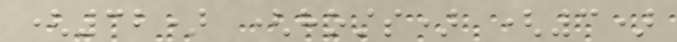(32) (hosts) (3)
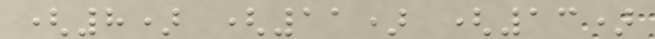(8) (11) (13)
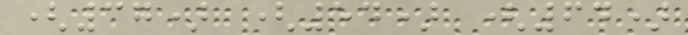(37) (54) (64)
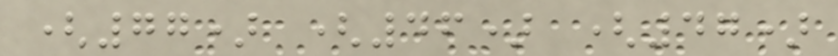(77) (46) (47)
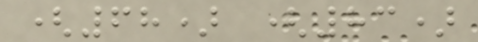(68) (83)
